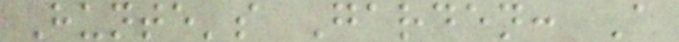Hunte's Garden: A
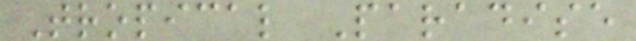Tropical Paradise
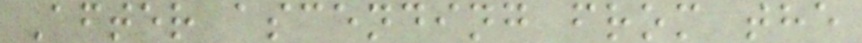After ascending from the
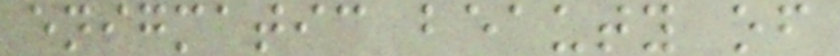enigmatic beauty of
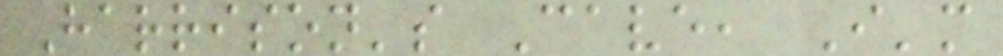Harrison's Cave, I'm
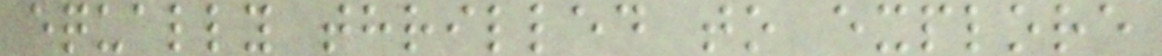equally thrilled to explore
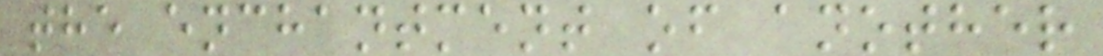the enchantment of another
